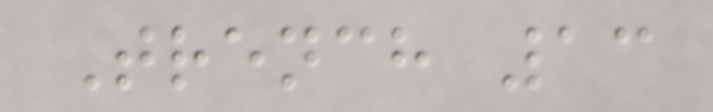Trench 13
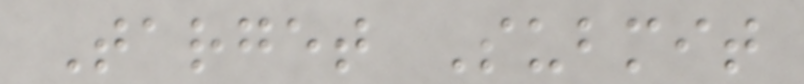Target Submit
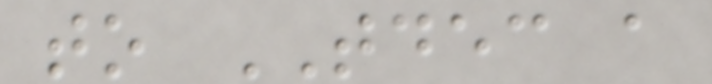to TDEC a
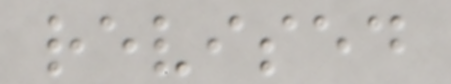revised
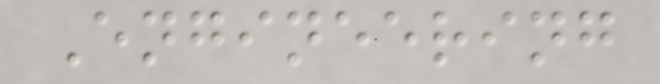Engineering
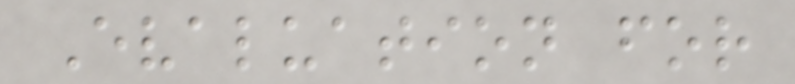Evaluation for
